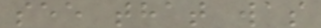see that was
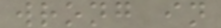wrong in
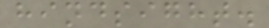hindsight.
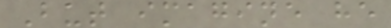But imagine he
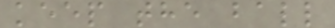keep the ball
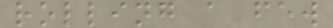rolling a few
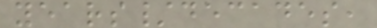years/decades,
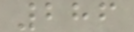286
